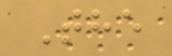The
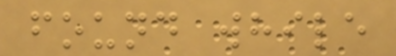found while
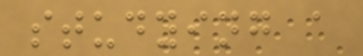studying a
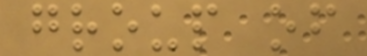group of
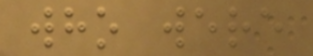who were
